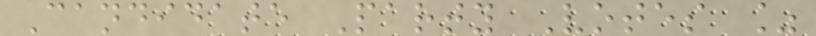Candidate Party Votes %
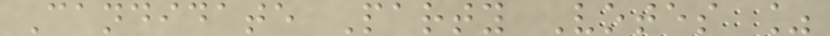Candidate Party Votes %
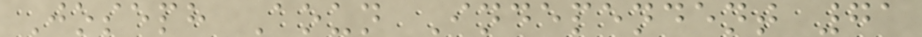Joseph Aoun Independent 71
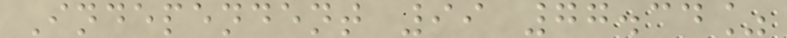Independent 99 77.34%
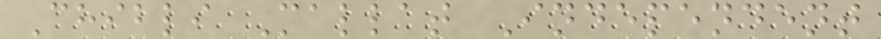Chibli Mallat Independent
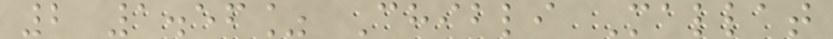2 1.56% Chibli Mallat
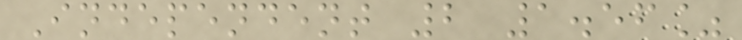Independent 2 1.56%
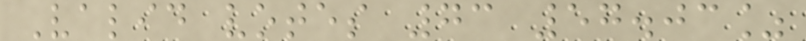Valid votes 73 57.03%
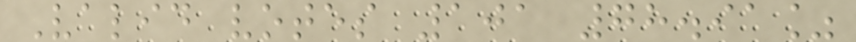Valid votes 101 78.91%
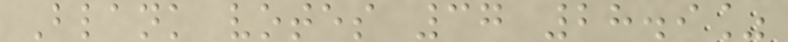Blank votes 37 28.9%
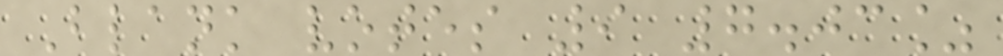Blank votes 9 7.03%
